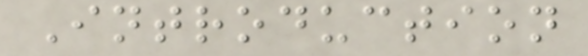Introduction
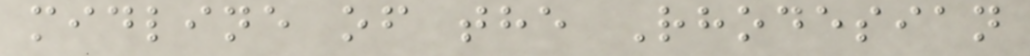midline of the Rhodesian
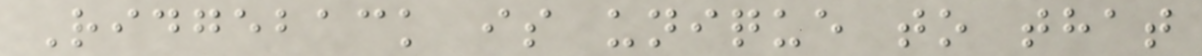Ridgeback is unique to that
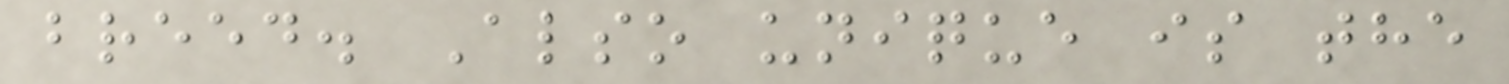breed. Also unique is the
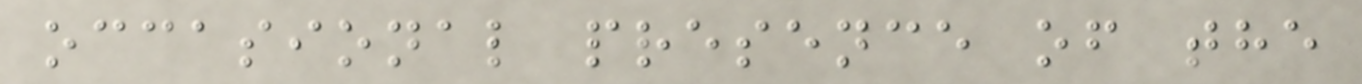occasional presence of the
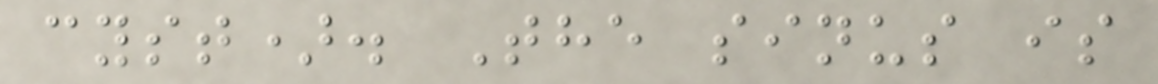cyst). The sinus is
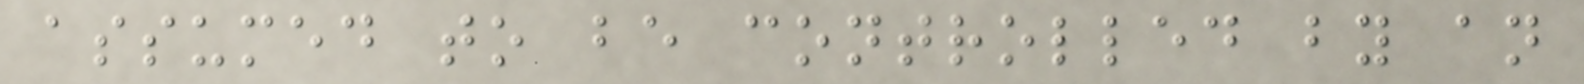assumed to be controlled by an
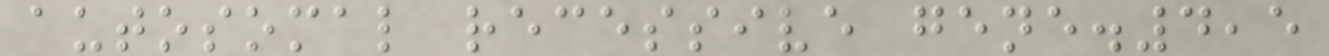autosomal recessive gene.4,5
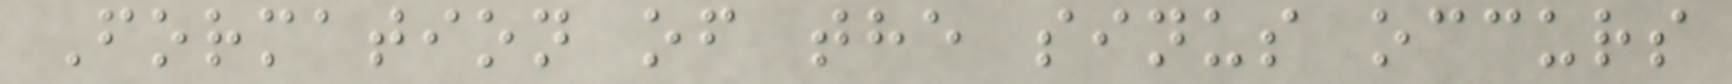Formation of the sinus occurs
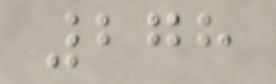278
